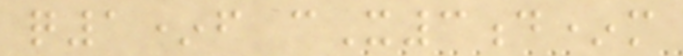q1*f cX3d*m
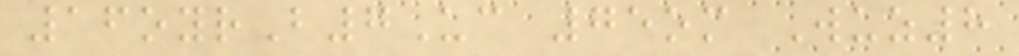16oyrB7Uc 75om Wuz8
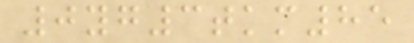0yg3tkm85
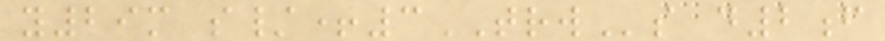y29m s/+3TRWs d2f
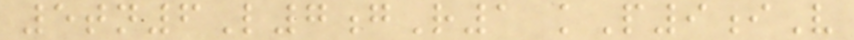5tn6L7gR1 kP9iV
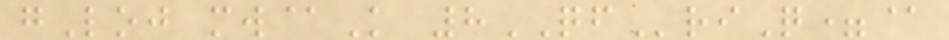gLoj mw@K 8QFriQ=@
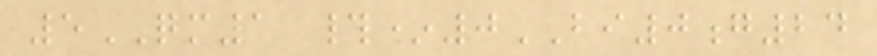5QM1 #*0BI0g24
